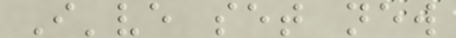I've set new
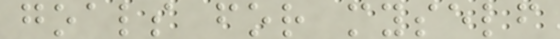goals for myself
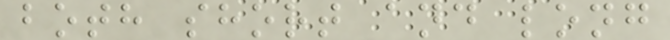both short and long
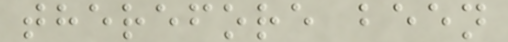therefore been
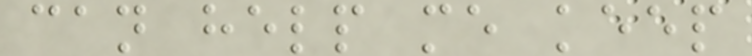can help me keep
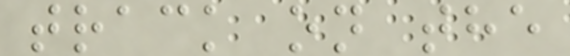track on the
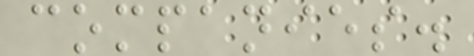companies.
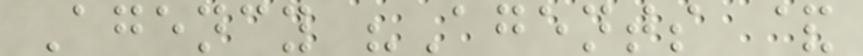Agency "Agents &
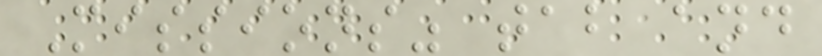Missions" tab and
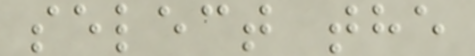select the
